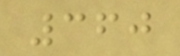360
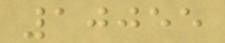10055
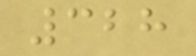328
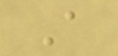A
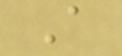A
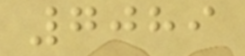7089
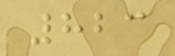823
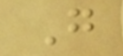G
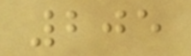205
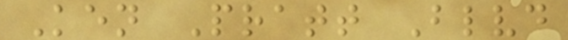Ken Pratt Blvd
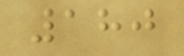180
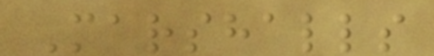Marshalls
